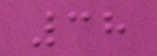38
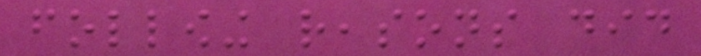following reasons did
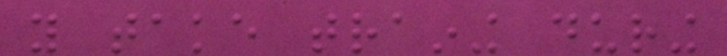you take training during
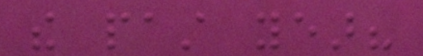the past year?
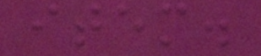item.
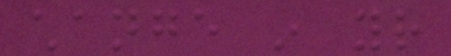change in your
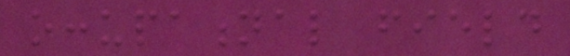occupational field
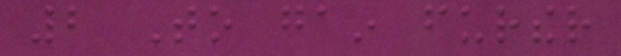2 To gain further
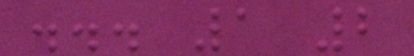... 1 2
